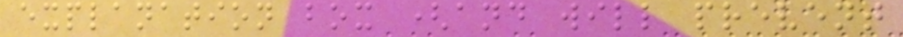explanation box (and will prevent
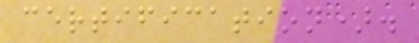certification).
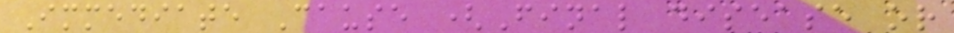Immediate Cause (Final disease or
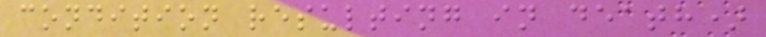condition resulting in death)
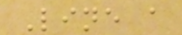Line a
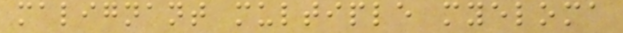malignant multiple myeloma
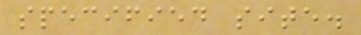specified site.
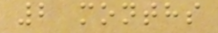2 months
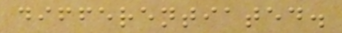differentiated.
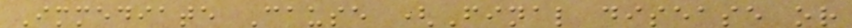Immediate Cause (Final disease or
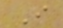I
